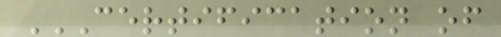CERTIFICATION OF
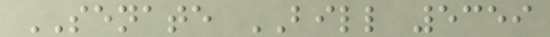SENATE BILL 5359
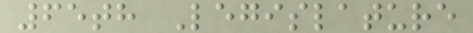65th Legislature
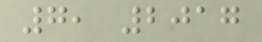7, 2017
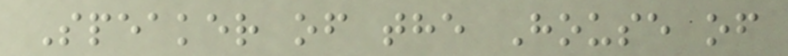Speaker of the House of
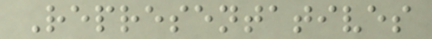Representatives
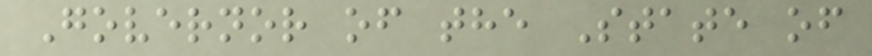Governor of the State of
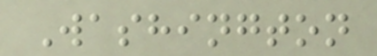Washington
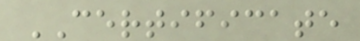CERTIFICATE
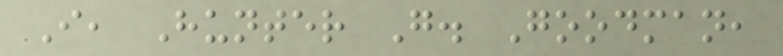I, Hunter G. Goodman,
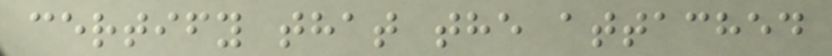certify that the attached
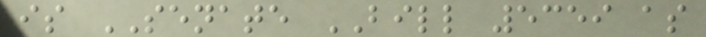is SENATE BILL 5359 as
